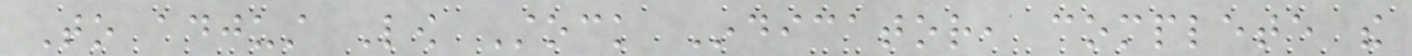To adjust Low Stock Indicator, complete the
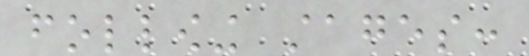following stages:
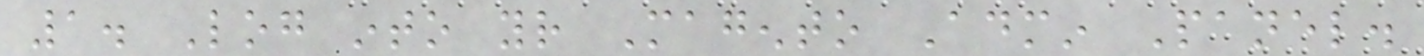1. Log into your Magento Admin Panel.
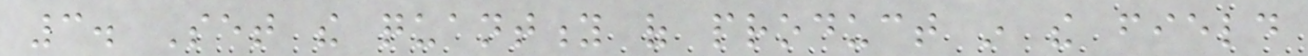3. Set the quantity of product in the field
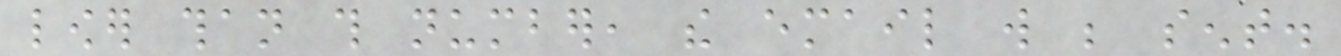lower than this number, the email will be sent.
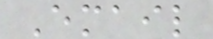Email
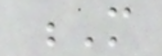M
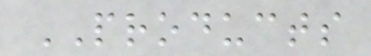PRODUCTS
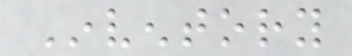Inventory
